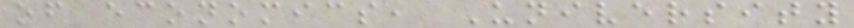of economics, University
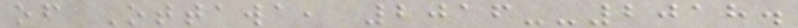of Ottawa, 2016--2018.
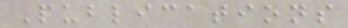Publications
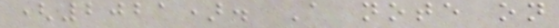(2021). A note on
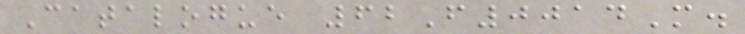Catalogue 62F0014M.
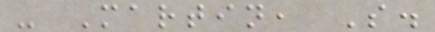- Martin, S.
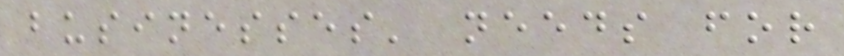businesses' needs for
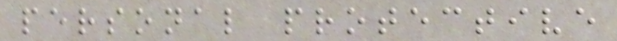personal protective
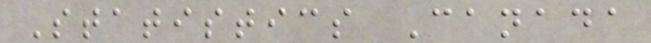Statistics Canada
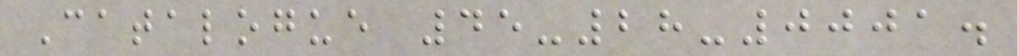Catalogue 45-28-0001.
